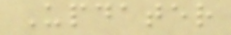Updater
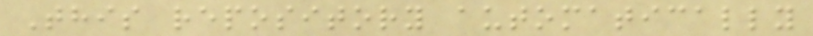This repository automatically
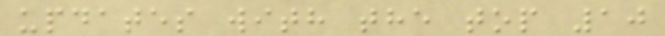updates with the top 10
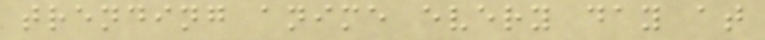trending anime every day at
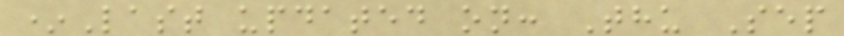*Last updated on: Thu Sep
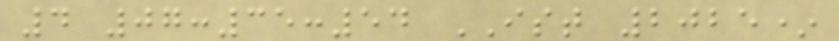4 07:35:54 IST 2025*
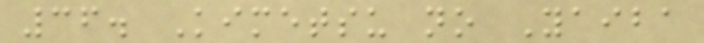36. Kimetsu no Yaiba
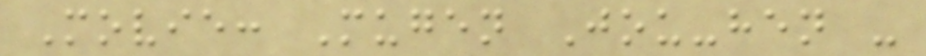Movie: Mugen Jou-hen -
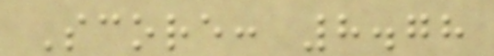Score: 8.78
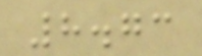8.73
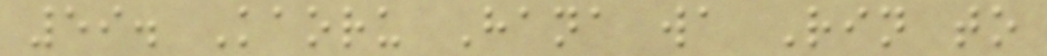59. Kaoru Hana wa Rin to
